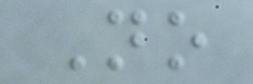No
